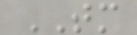TM
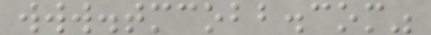www.tmcobb.com"
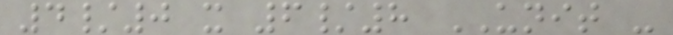4/0 x 6/8 UNIT -
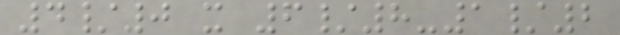4/0 x 6/8-1/2
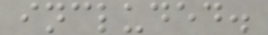included.
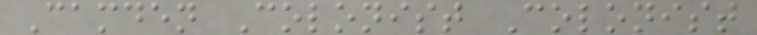Camden Colonist Colonist
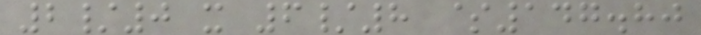2/0 x 6/8 $147.80
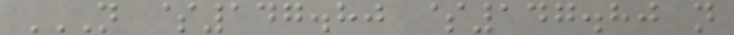N $147.80 $147.80 N
